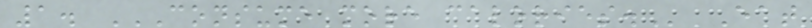1. CONSUME MORE CALORIES. Eat
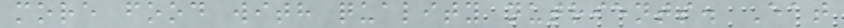more food with quality nutrients. Eat
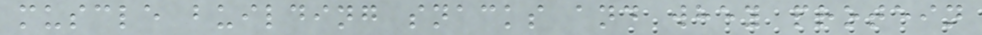muscle building snacks and whey protein
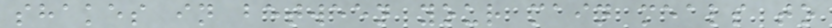shakes in between your main meals to
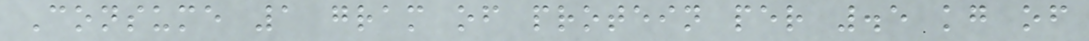Consume 1 gram of protein per .5 kg of
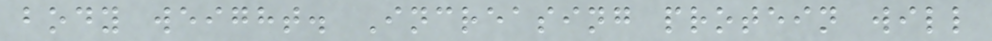body weight. Increasing protein will
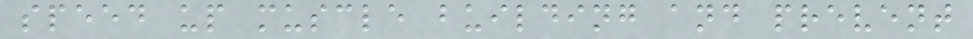speed up muscle building and prevent
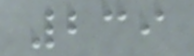239
